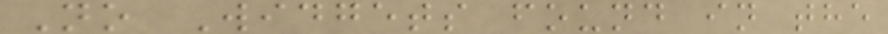No Widgets found in the
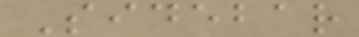Sidebar
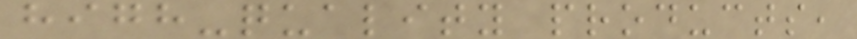high-quality products,
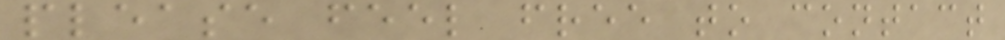please feel free to contact
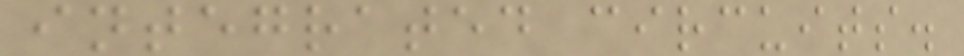integrated circuits.
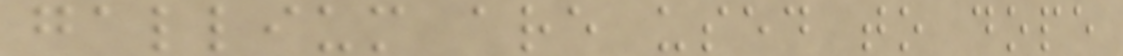gallium are used to dope
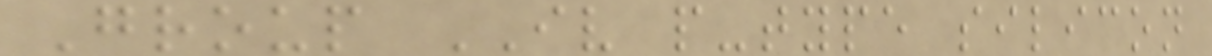Group IV p-type silicon
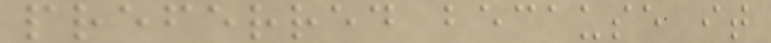preferred because it
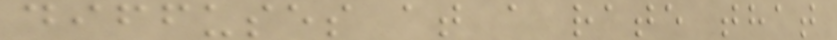diffuses at a rate that
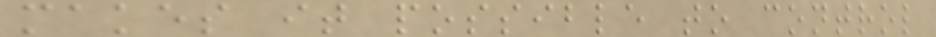makes it possible to control
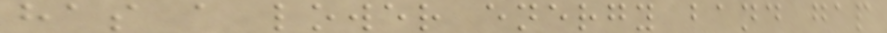has a lower energy band gap
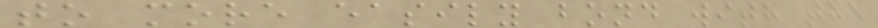to more easily bond with the
